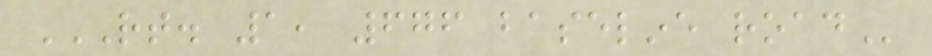RT. 1, 676 BASELINE ROAD
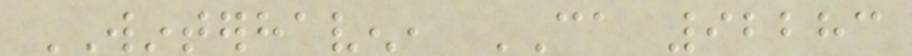WINTERHAVEN, CA 92283
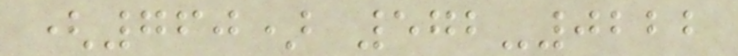(760) 572-0222
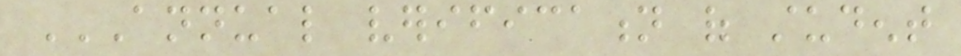ANNUAL VERIFICATION OF STUDENT
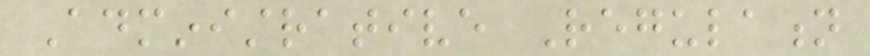Administrative Regulation
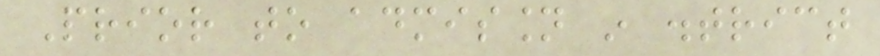Prior to admission in district
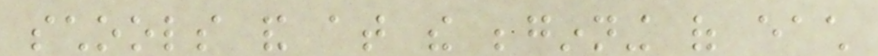schools and at the beginning of each
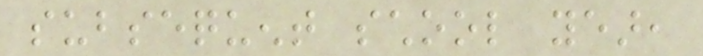subsequent school year,
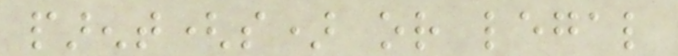parent(s) or legal
